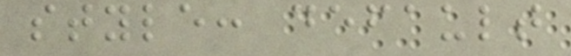style: default
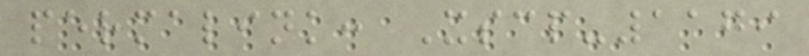permalink: Xscp-1179
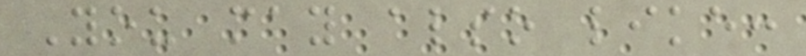You may also like:
